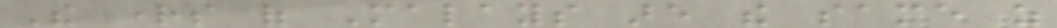The rights of Malays are the same as
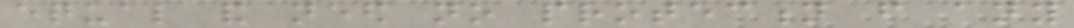equal and need no protection from any
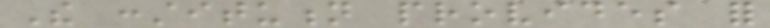The constitution provides for
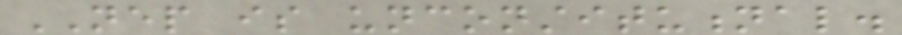NEP is unconstitutional.
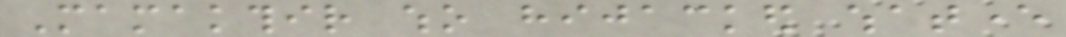Mamakthir who hijacked whatever
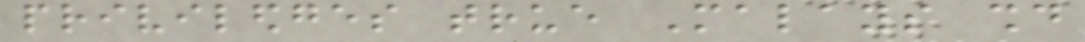priviledges true Malays should
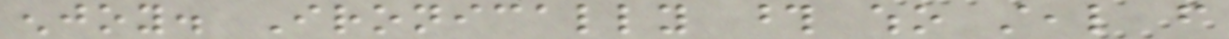enjoy. Ironically those who steal from
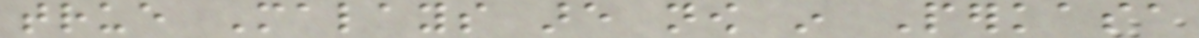true Malays are now in Perkasa
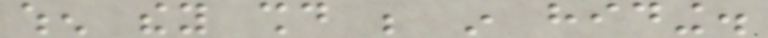when they should be in hiding.
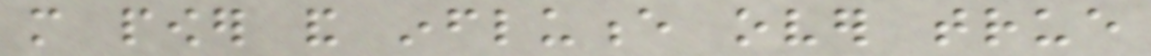more power and influence over true
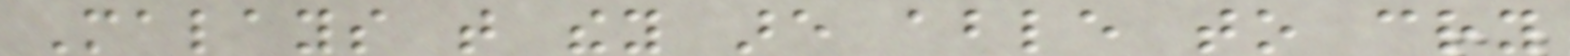Malays that they are able to cry
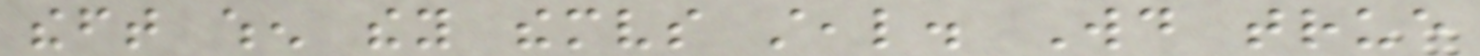theft when they themselves steal. Would true
